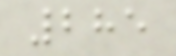285
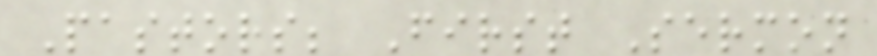Pastors; First Sermon
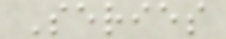Series
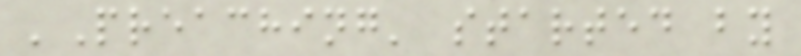'Preaching' started by
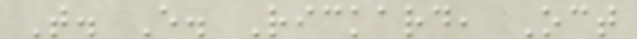T. E. Rickard, Oct
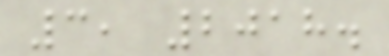3, 2018.
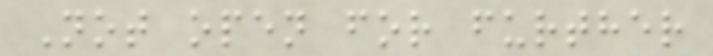Not open for further
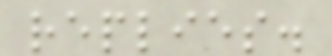replies.
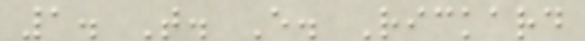1. T. E. Rickard
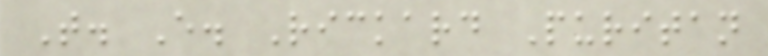T. E. Rickard Puritan
